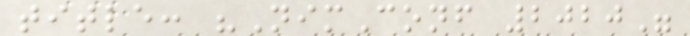title: "NimConf 2020"
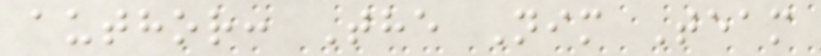author: The Nim Team
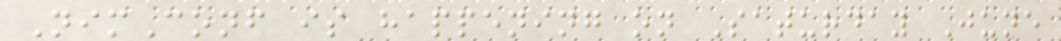NimConf is happening on Saturday June
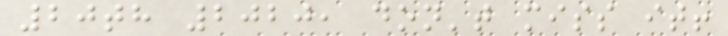20th 2020, don't miss it!
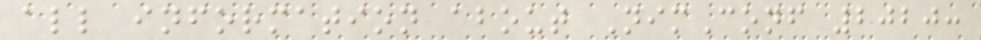all information about NimConf 2020:
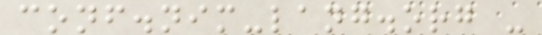conf.nim-lang.org -
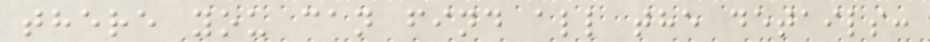there you can find all the details:
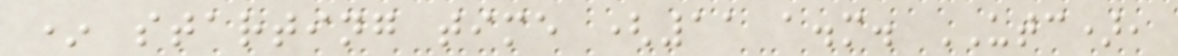* starting time (11 a.m. UTC),
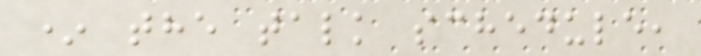* the talk schedule,
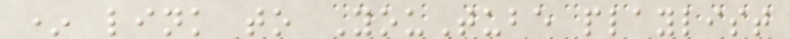* link to YouTube playlist
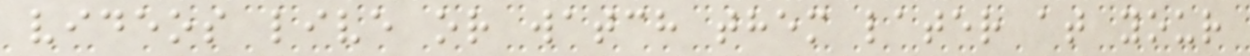videos live or watch them later at your
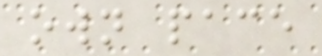own pace
